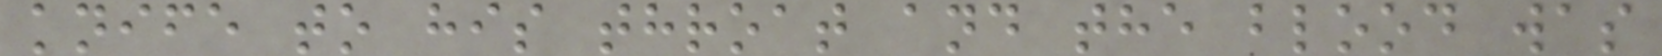knife to his throat and the blood was
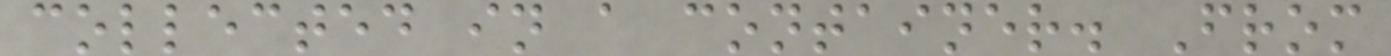collected in a container. From
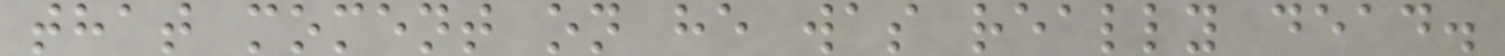that moment on he was really dead.
